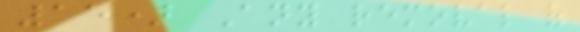15) Any removal of
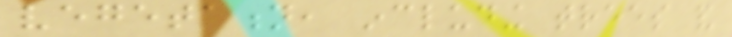vegetation, including trees and
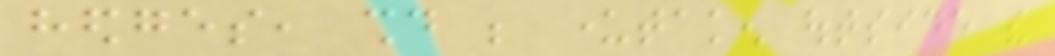hedges, should be undertaken outside the
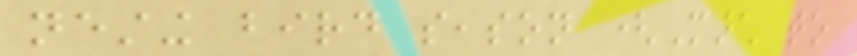nesting bird season (March to
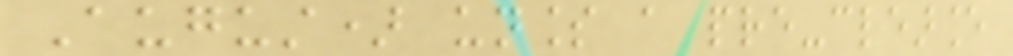August) unless a pre-clearance
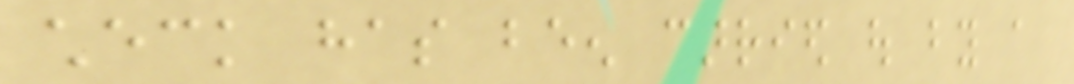check has been carried out by a
